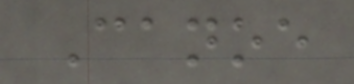Canoe
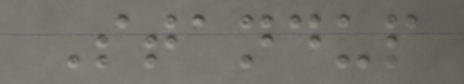Standup
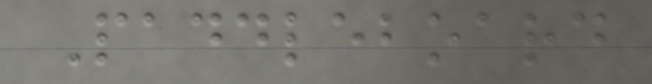Paddleboard
